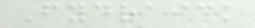Fydraick
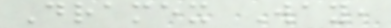Dramex Way,
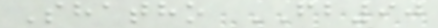Shatho FB90
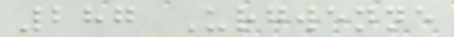287 Urgwenne
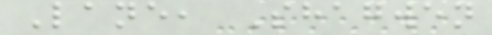Lane, Shagwen
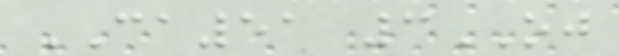CA51 3OJ
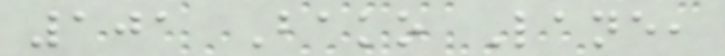101 Bako Lane,
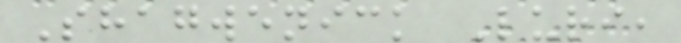Shagwenick Luri,
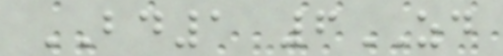BD1 6ZD
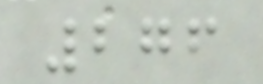276
